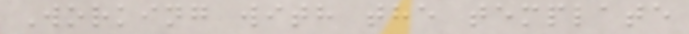Working with the template
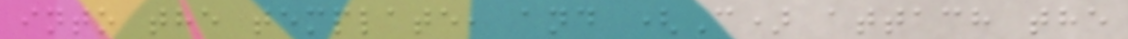into the template, and (C) attach the
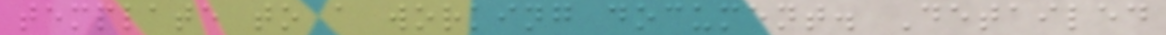template to a working document. Detailed
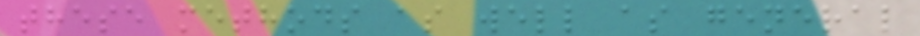these methods as well as general
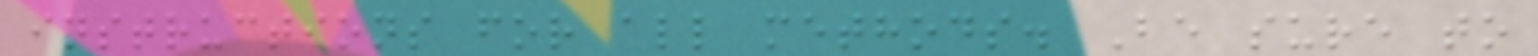instructions for all methods. Be sure to
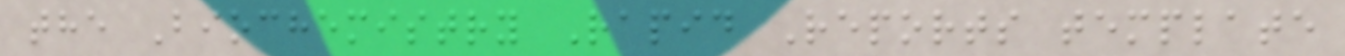the Biochemistry Rapid Reports template
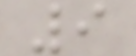9
